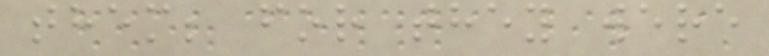them; for they were
